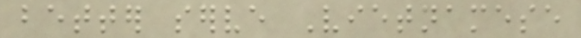better serve Vietnamese
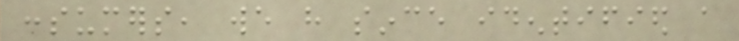consumers, we have since identified a
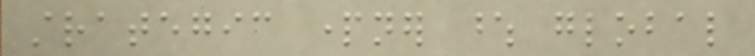strategic partner whose global
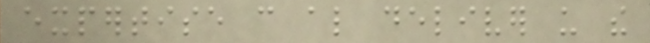expertise can also deliver us the
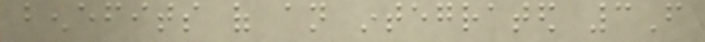benefits of an integrated 3F
